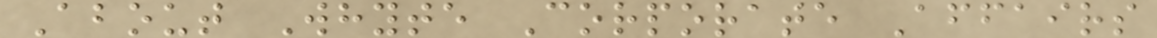About Whyte Corporate Affairs
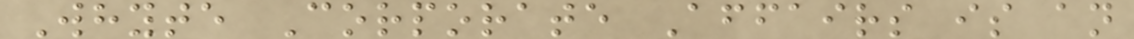Whyte Corporate Affairs is an
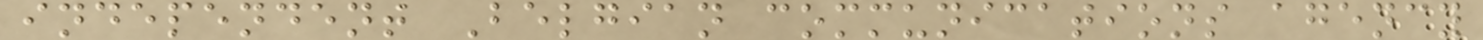independent Belgian communications agency
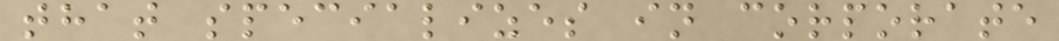that specializes in corporate
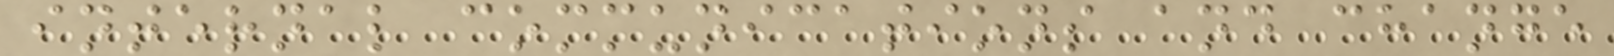internal communications and change
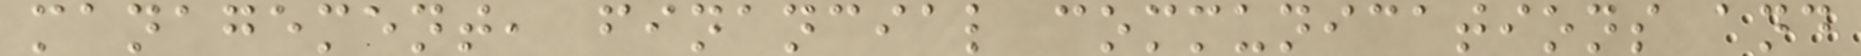management, financial communications and
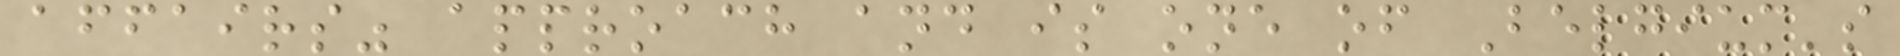affairs" approach and is one of Belgium's
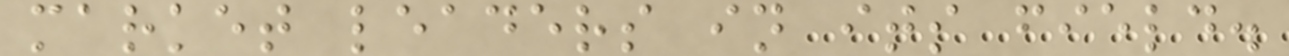market leaders in its field.
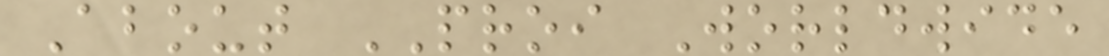About PROI Worldwide
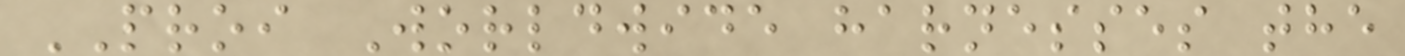PROI Worldwide harnesses the
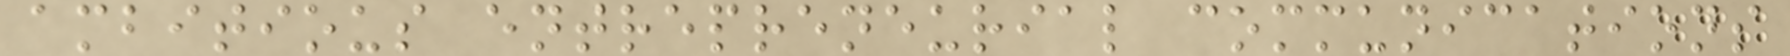ambitious entrepreneurial communications
